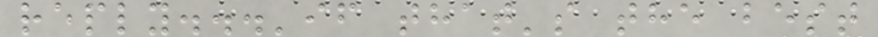reply...'if that's the best
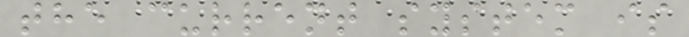the current system is
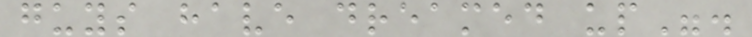guys have dreamed up".
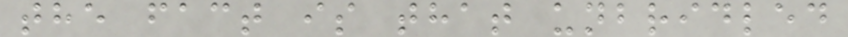the fact is that unbridled
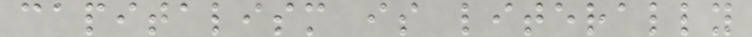capitalism is literally
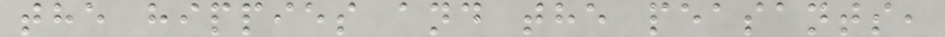the hippies and the peasants,
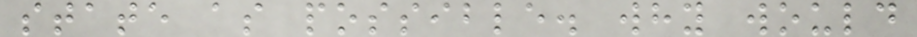state as possible. why would
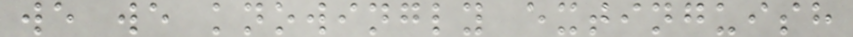we we knowingly extinguish
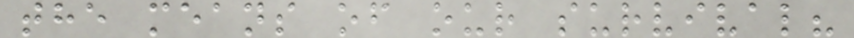the means of our survival?
